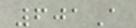601A
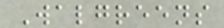Walgreens
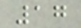17
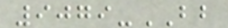9079-BB
